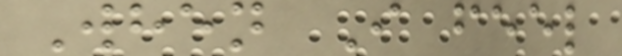When I feel
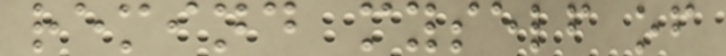remind myself of
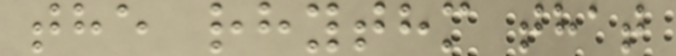the rhythm that
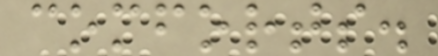comforts.
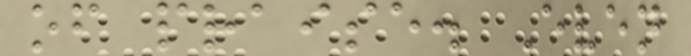of praise. Even
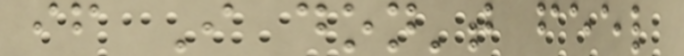if I don't feel
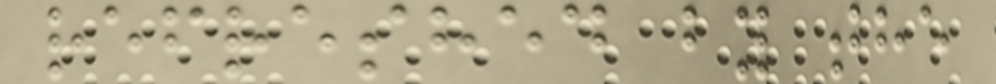refreshed by the
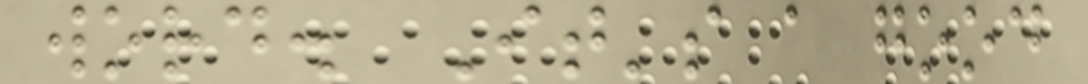word. It's a good
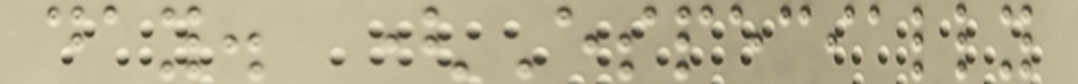day. (Especially
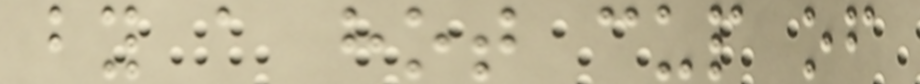by a hot cup of
